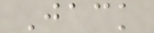Jack
